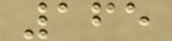165
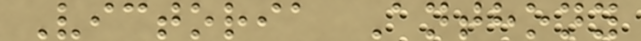Victoria Anthony
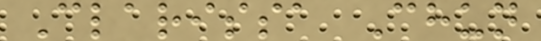Clarissa Chun
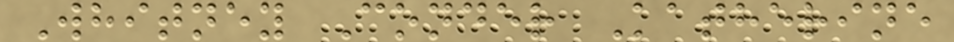Whitney Conder Katherine
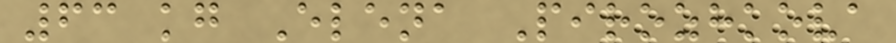63 kg Elena Pirozhkova
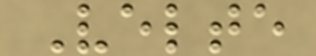Velte
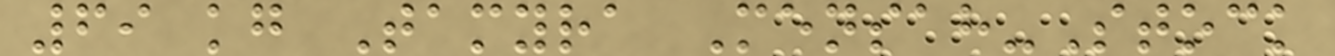69 kg Tamyra Mensah-Stock
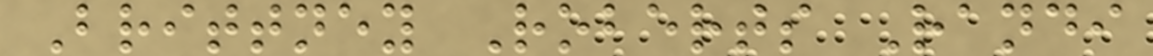Brittney Roberts Randi
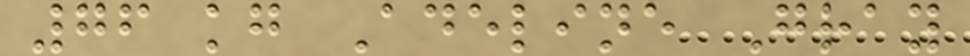76 kg Adeline Gray
